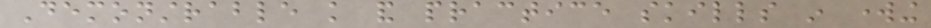Demonstrable knowledge and practice skills in working
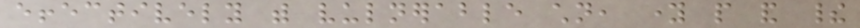effectively with vulnerable children, young people and their
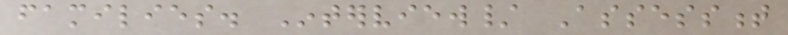families. Interview/ Assessment
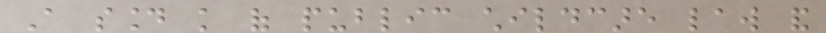A sound knowledge of public childcare law and
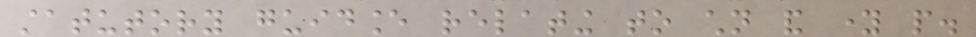statutory guidance relating to children and young people.
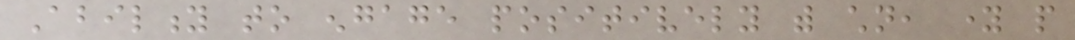Ability to engage positively with children, young people
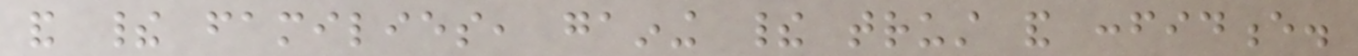and their families, gaining their trust and confidence.
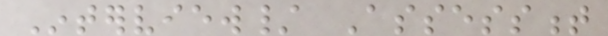Interview/ Assessment
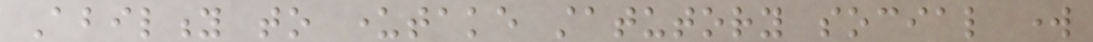Ability to undertake statutory social work
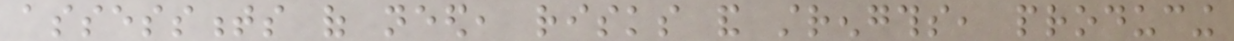assessments of need, risks and strengths, producing
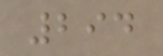294
